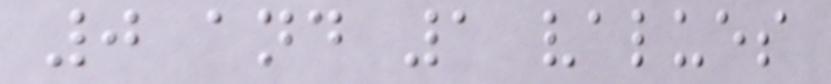0 and 1 values
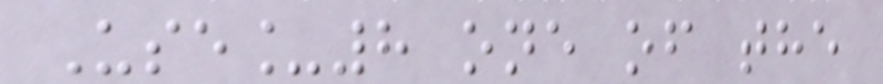Use_8 one of the
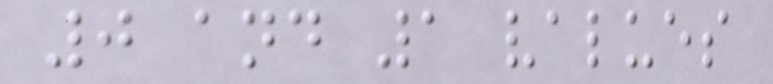0 and 1 values
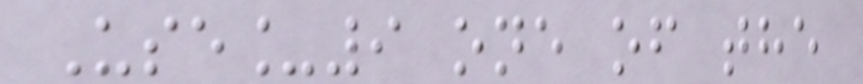Use_9 one of the
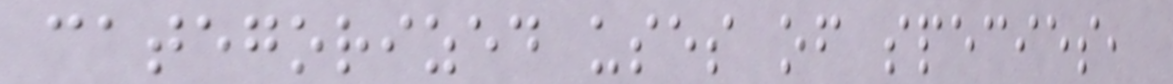categorized uses of species,
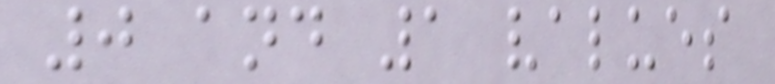0 and 1 values
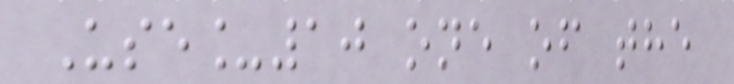Use_10 one of the
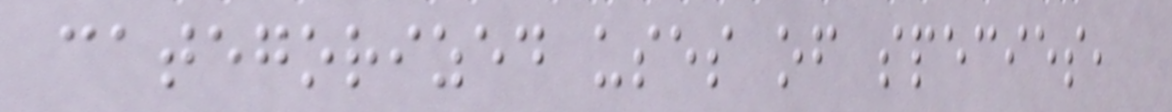categorized uses of species,
